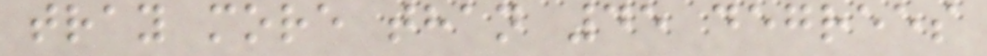tray more than 45 degrees
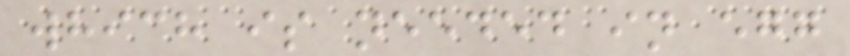which is needed in egg
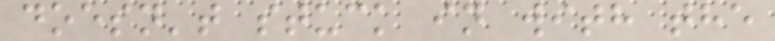doesn't stuck in with the
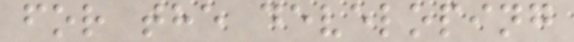for the developing
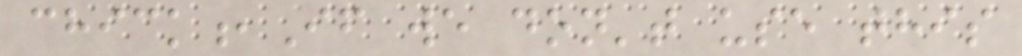chick,If we don't use this
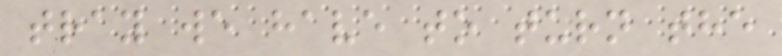tray we have to turn the
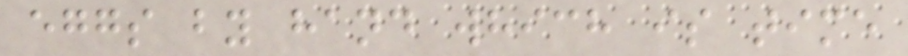eggs by hand which is time
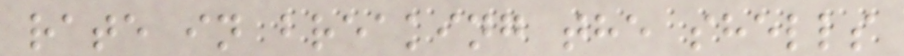rate in breaking the shells
